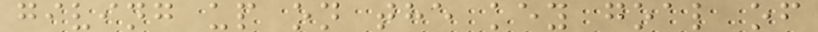giving up on the key goal of
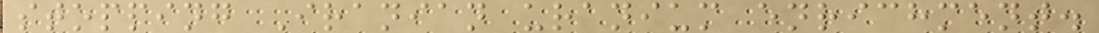stopping Iranian uranium enrichment.
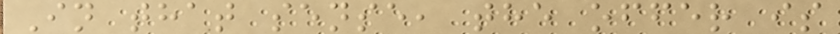In that sense, the offer is
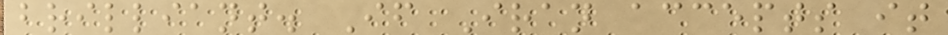brilliant. If Iran accepts it
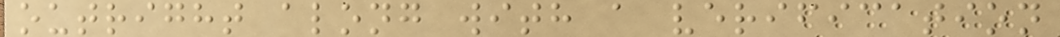outright along with a verification
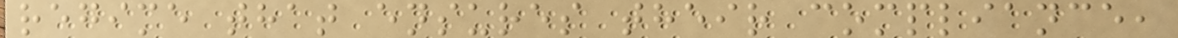regime that ensures their compliance,
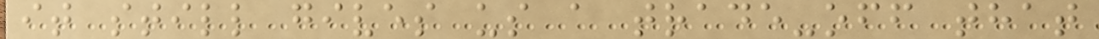it still gives us a trade-off that
